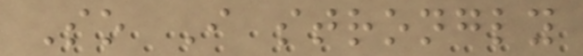So I strongly
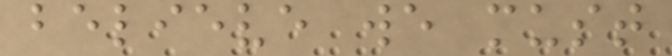believe we must
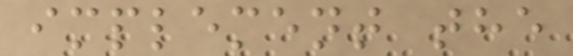implement the
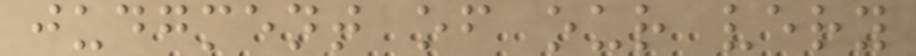judgment of our very
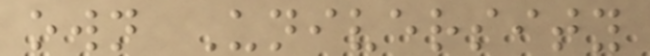own University
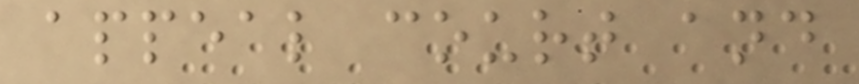appeal court and
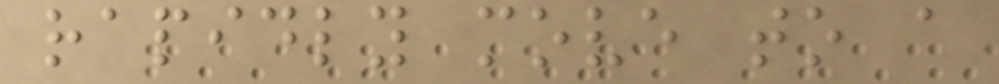rapidly move to a
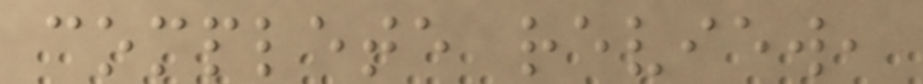complete review,
